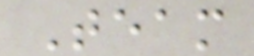Team
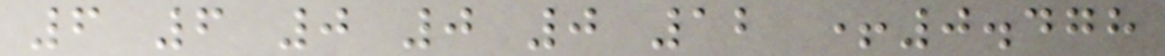6 6 0 0 0 12 +0.478
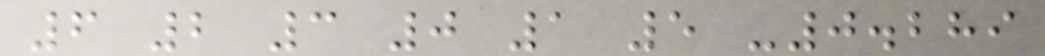6 2 3 0 1 5 -0.289
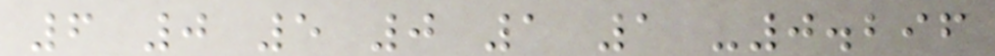6 0 5 0 1 1 -0.296
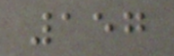157
